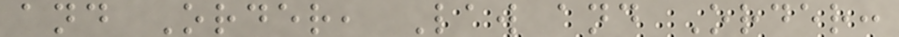and Order, Law and Order:
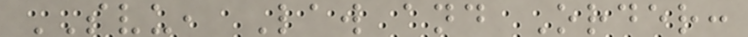SVU, Law and Order:
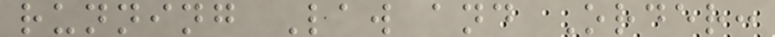running Law and Order:
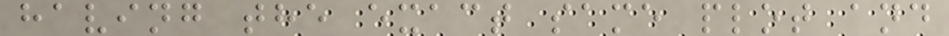having the exact same plot and
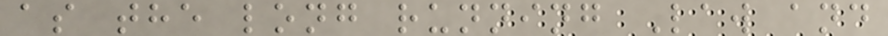as the long running Law and
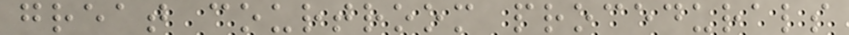great courtroom procedurals
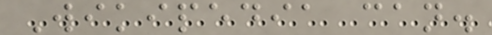Wikipedia can.
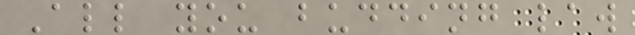All you budding law
